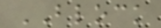BLOCK
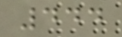444
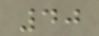40
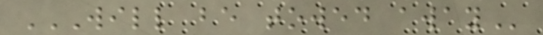WILL BE TOWED AWAY
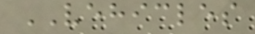VEHICLES
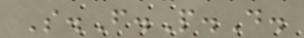S.F.P.D.
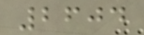2604
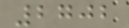2702
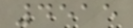4515
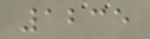1235
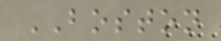BOSTON
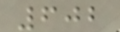602
